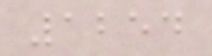1254
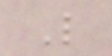L
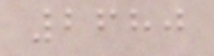2680
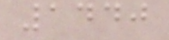1440
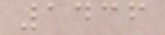1436
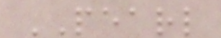PEARL
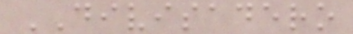DIVISADERO
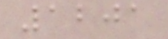1201
